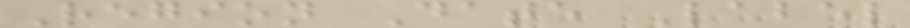Region Date Label
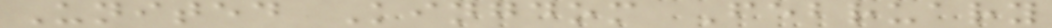United Kingdom February
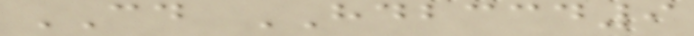CD HDBCCD9
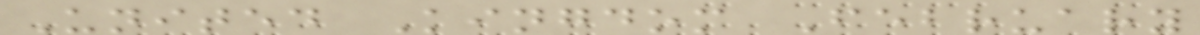United Kingdom February
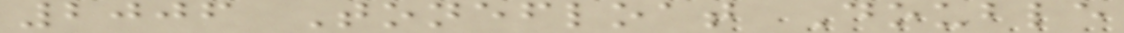2006 Tonefloat Double
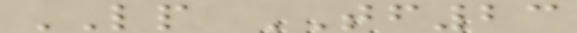LP TF23
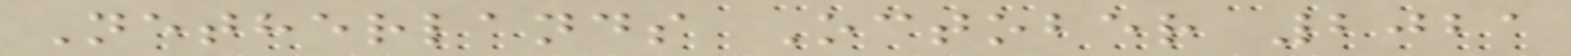Netherlands October 2021
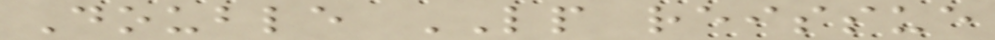Double LP reissue
